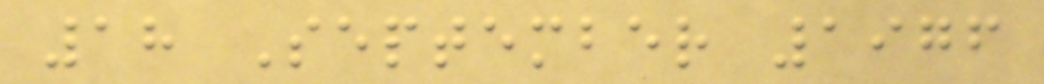18 September 1976
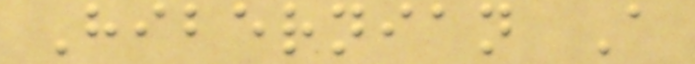Hibernian A
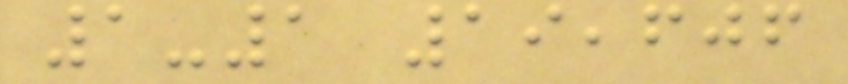1-1 19,606
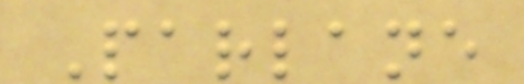Parlane
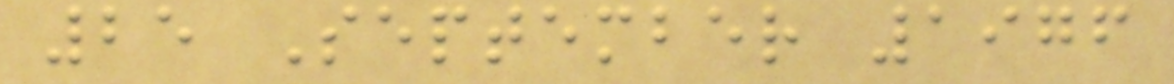25 September 1976
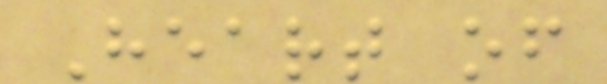Heart of
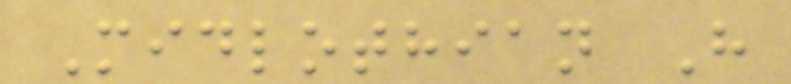Midlothian H
